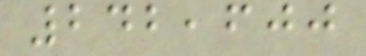242,600
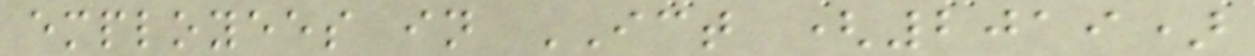employees in ICT (2019)
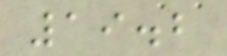19.2
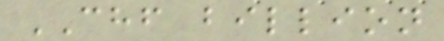CHF billion
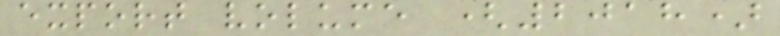export volume (2018)
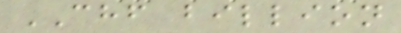CHF billion
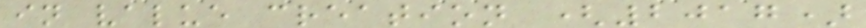in value creation (2017)
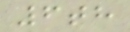6th
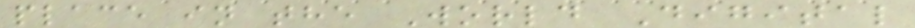place in the World Digital
